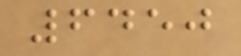6450
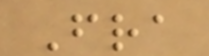Fra
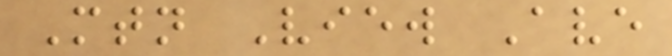Mtn View Ave
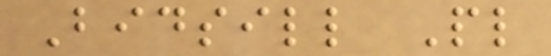Bidsill Pl
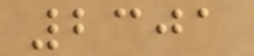2301
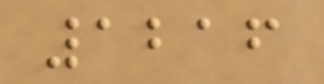1216
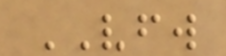VFW
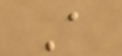A
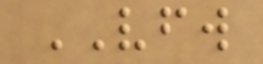VFW
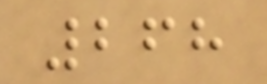268
